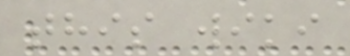this wiki
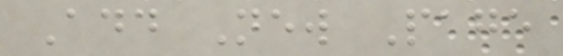Add New Page
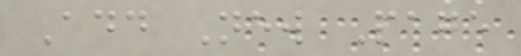Add New Page
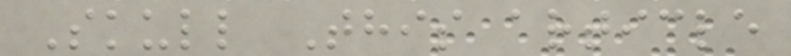Skull This article
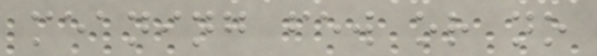meaning few or no
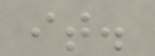it.
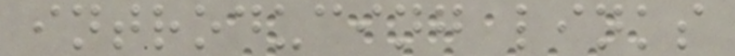introducing links
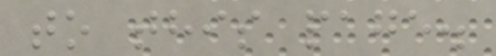to this page.
